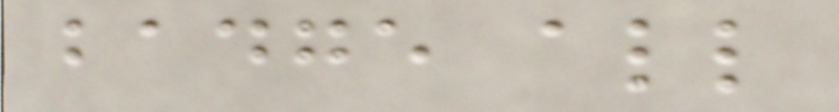badge all
